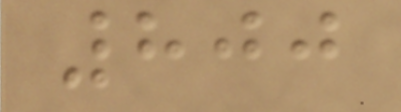800
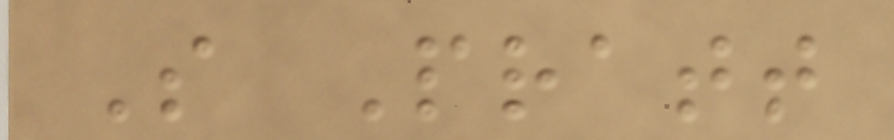S Pratt
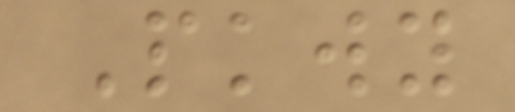Pkwy
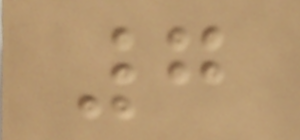7
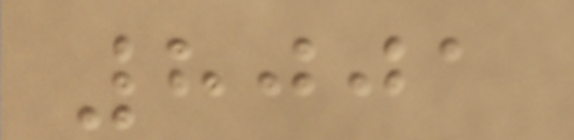8001
